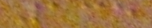135
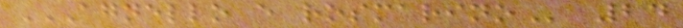AGNELLO E ROSMARINO 24
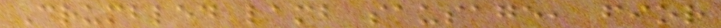Crumbled lamb sausage, fior
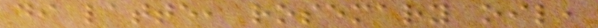di latte, rosemary oil,
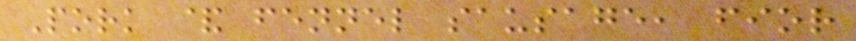Pork & fennel sausage, fior
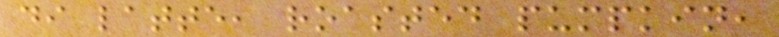di latte, roasted pumpkin,
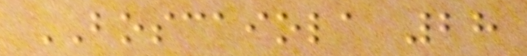BOSCAIOLA 28
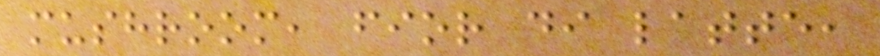mushroom, fior di latte,
